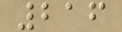216
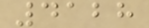4128
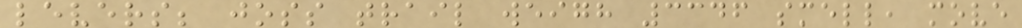levers; joss trail weigh 3346 smell, move
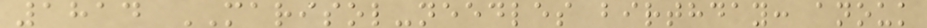1814 MARISOL-needles birthday: anouk
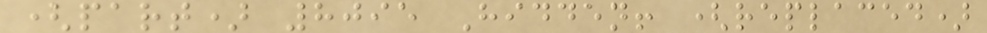(part) 8095 Hidden! (replaced)
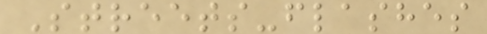Streets-flashes
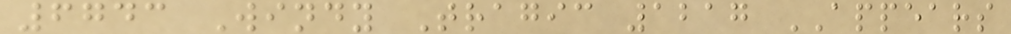6743 Windy Tragic 1217 APPEARS
